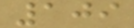109
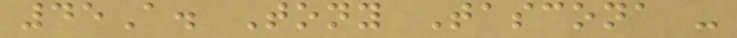45A. Tony Tascona -
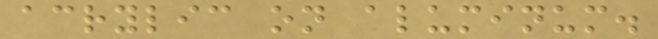acrylic on aluminum.
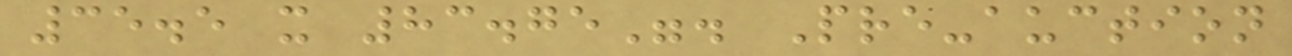35.5 x 83.75". Pre-auction
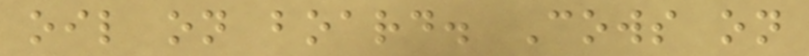oil on board. Cows on
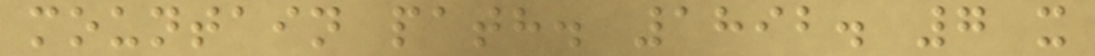mountain path. 1892. 7 x
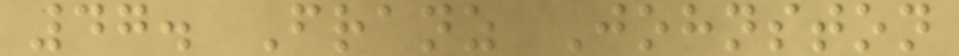47. Franz Johnston
